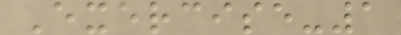Exercise-1
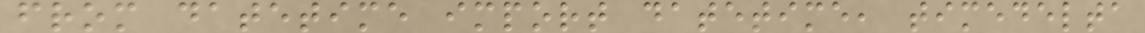from datetime import datetime, timedelta
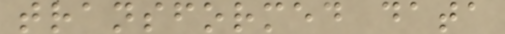transformed data
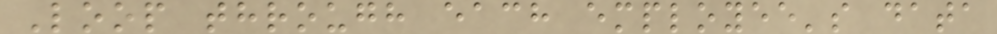Loop through each employee's data
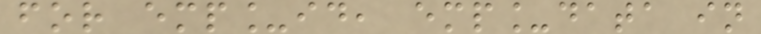for emp_id, emp_data in
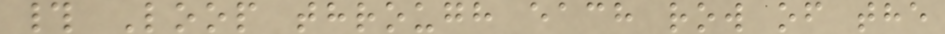# Loop through each row of the
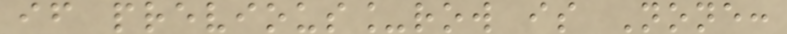if previous_row is None:
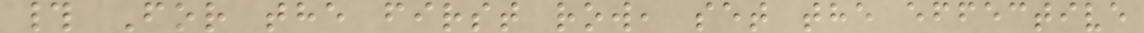# For the first row, set the effective
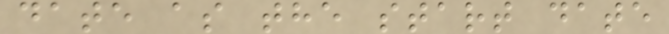date as the start date
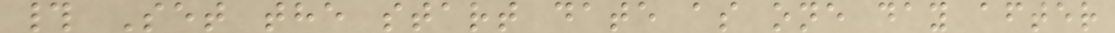# Set the start date as one day after
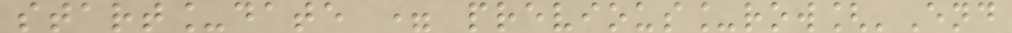start_date = previous_row['End
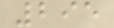295
